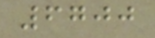6700
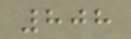808
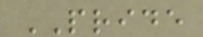PRIDE
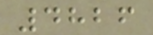4826
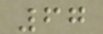67
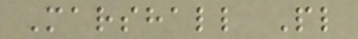Marshall Pl
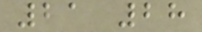21 28
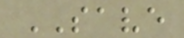SAVE
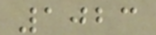1023
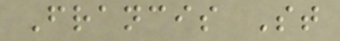Francis St
